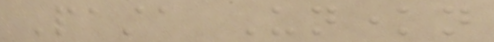Pasta Unknown
